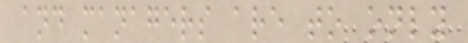and managers are to only
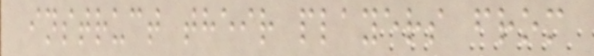instruct their players from
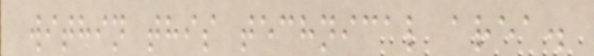within this technical area.
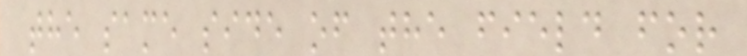the same side of the field for
